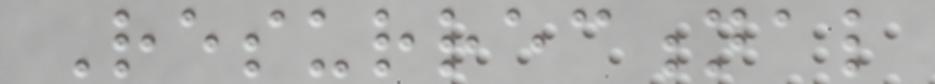Resurrectional
